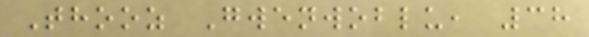Thooz Gwenwoblu, 38
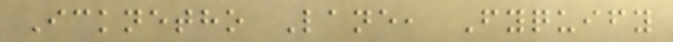Icknetho Lane, Fyquify
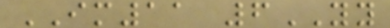IM11 6YY
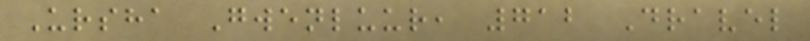Ursha Gwenluur, 712 Dravel
